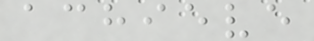achieve
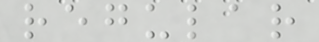regular
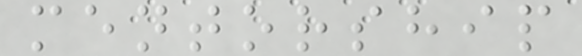mentorship
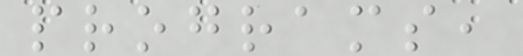programs,
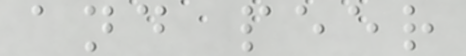and peer
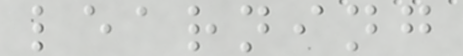learning
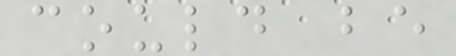could be
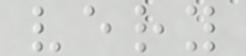very
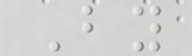By
